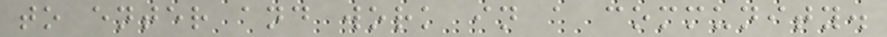to enter and work in a community.
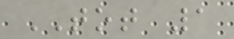TOT 1
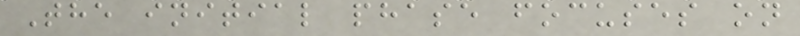The initial phase focuses on
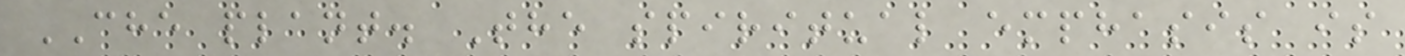CHE plant. The spiritual emphasis is
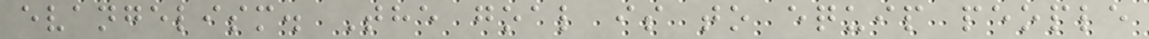evangelism. The goal is to equip people
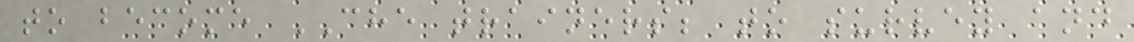to become CHE trainers; to survey and
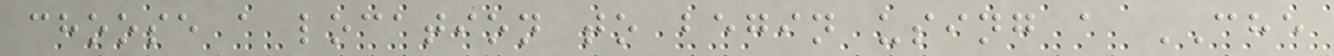choose a location to begin using a CHE
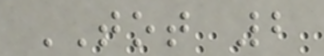TOT 2
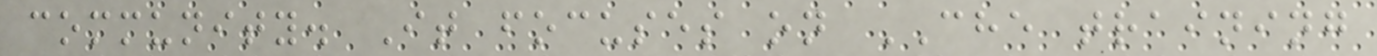community. It focuses on CHE training
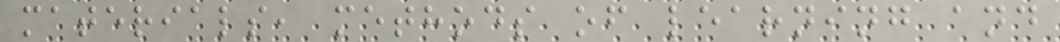materials, methods of learning and
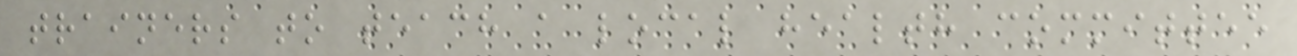trainers to teach a local health committee
